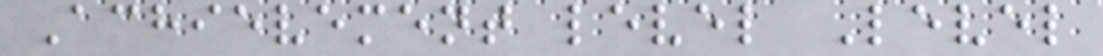Achievement level Level
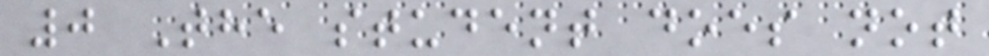0 The student does not
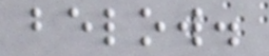below.
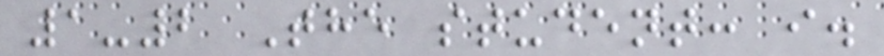1-2 The student: i.
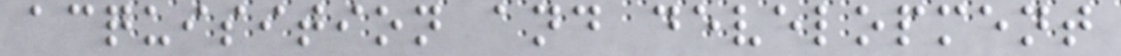acquisition and development
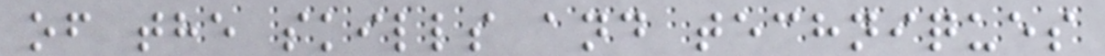of the skills and techniques
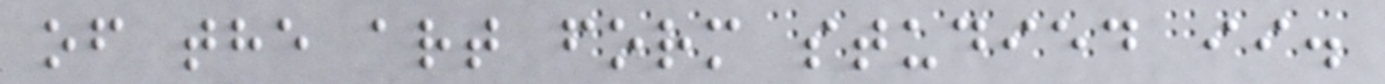of the art form studied ii.
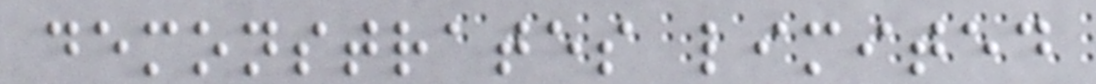demonstrates limited
